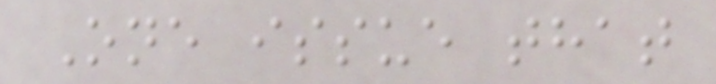One issue that
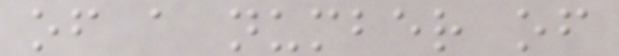of a number of
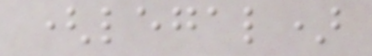(legal)
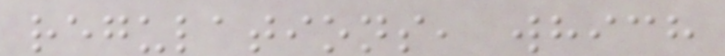regulations, which
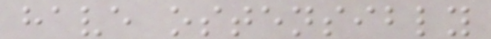have ostensibly
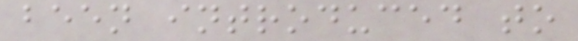been introduced to
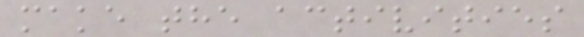make the activities
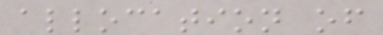allocation of
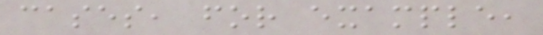cases, for example,
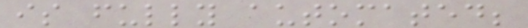is fully automated;
